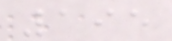195
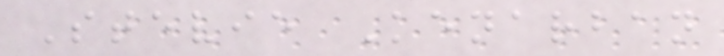Stevie Kenarban
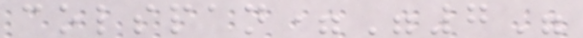colspan="7"
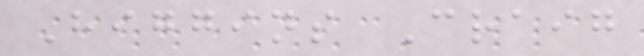Higgins Craig
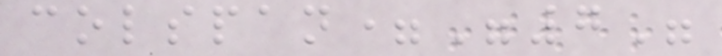colspan="7"
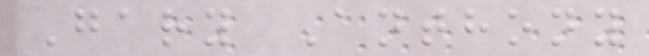Gary Anthony
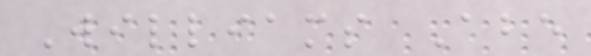Williams Abe
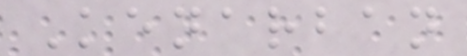Kenarban
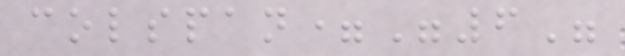colspan="6"
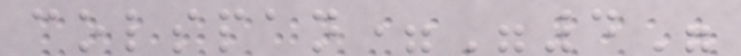colspan="4"
